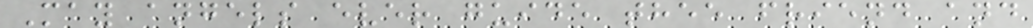May angels ever guide thee friend and
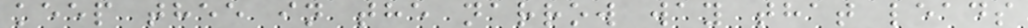keep thee in the narrow way that leads
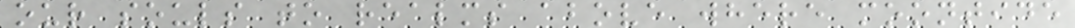our souls to realms above where moontide
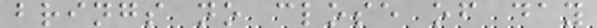brings no close of day
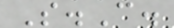S.C.
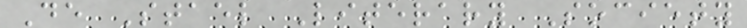De Stael Literary Society
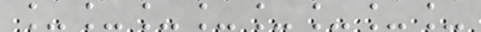________
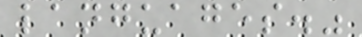languages."
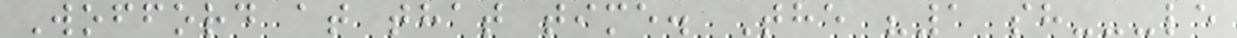Wofford at that time. The "1 sh---le
